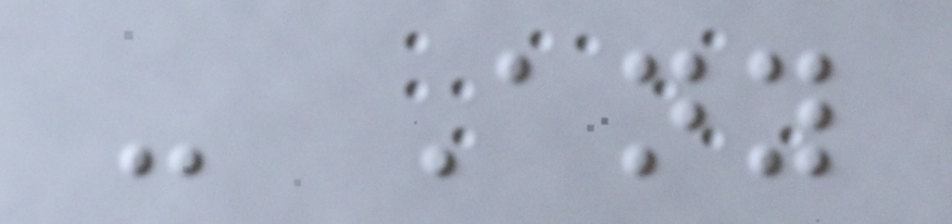- Any
